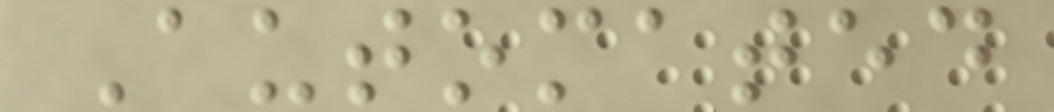Automated
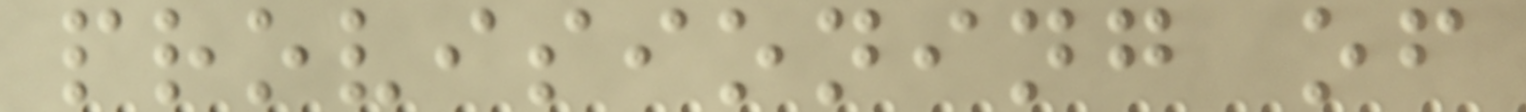provisioning of
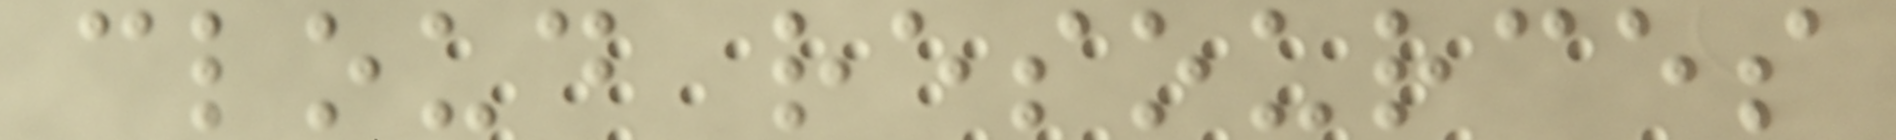cloud resources
